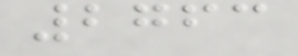2763
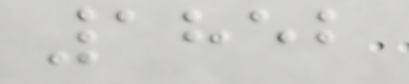1852
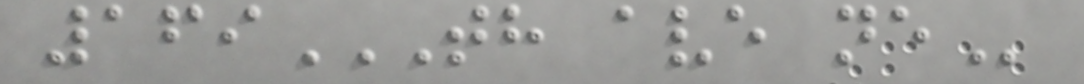169TH AVE NE
